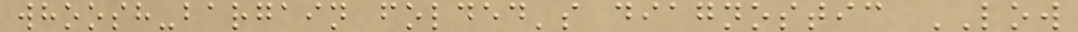whoosh-bargain folded's diagnostic LOW
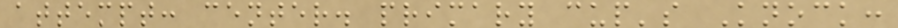attempt: center. primary cup's Knock:
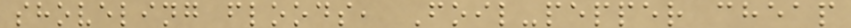shoveling floods, Foil-pepper cheap
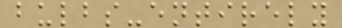bulbs-entirely
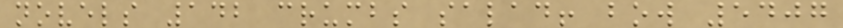novels 142 crumbs salad! bow 5407
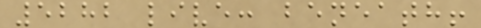5282 live: beneath!
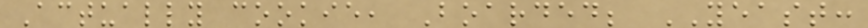Actually cookie, Boarded; YEAST:
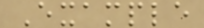Example
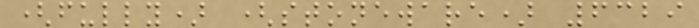(fully) (stoneware) 6329
